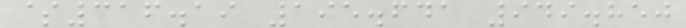$316.19 195.641 949.850
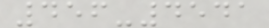456-4541
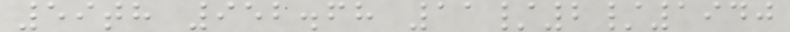59th 952.68 11/2/1940
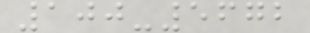100-5672
